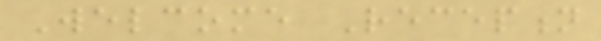Welcome Reception
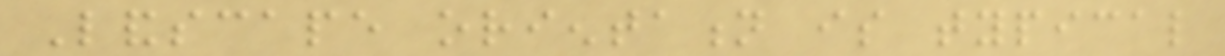Landscape orientation is typical
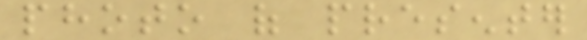photo of presenter
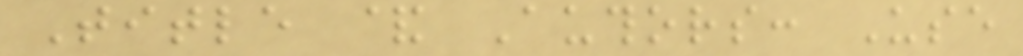Title & Authors: Use
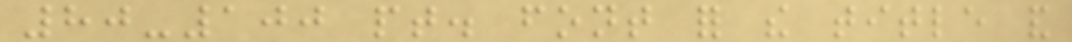80-100 pt. font for the title and
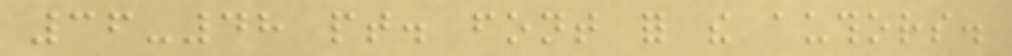36-48 pt. font for the authors.
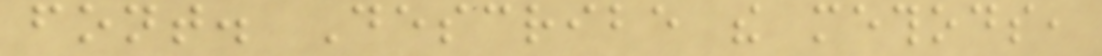font. Describe the methods,
